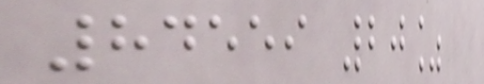84559 20%
